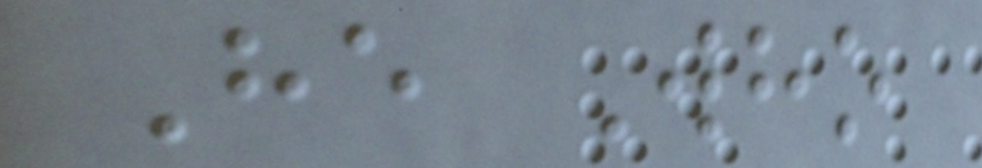He Who
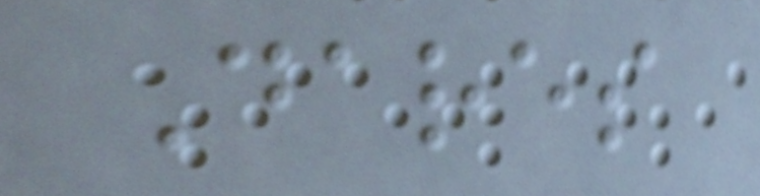Dares
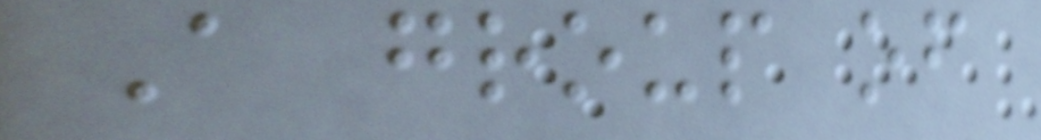A group of
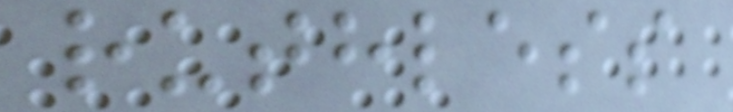ruthless
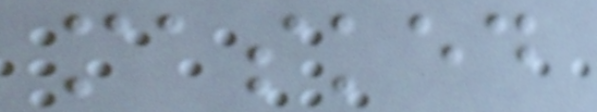masked
